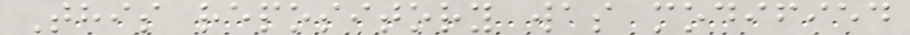This repository was modified
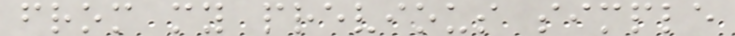from my previous simple
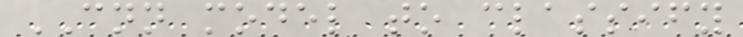CNN model to classify
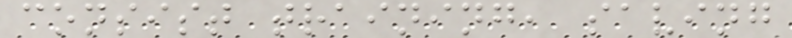consist training, saving
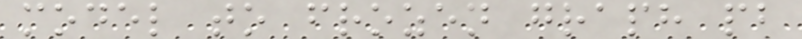model to frozen graph pb
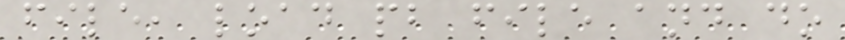file, load pb file and do
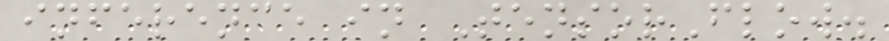inference in TensorFlow.
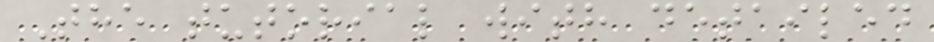The tutorial with detailed
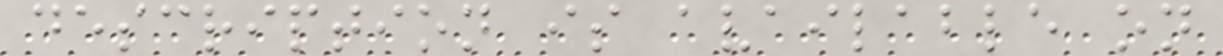description is available on
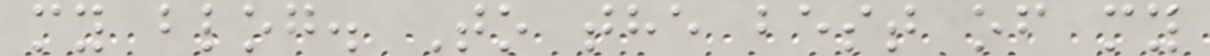my blog. To the best of my
